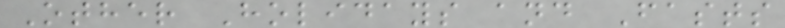Other Holidays and Fasts
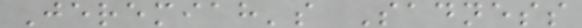Jeremiah's Sadness
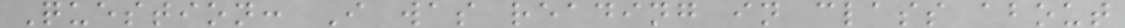Question: I was reading in class about
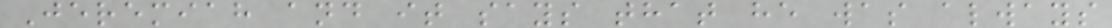Jeremiah and it says that he was always
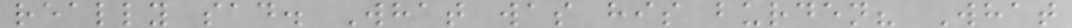really sad. What was his burden? What
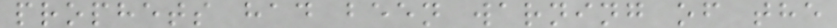prophets had been warning of the
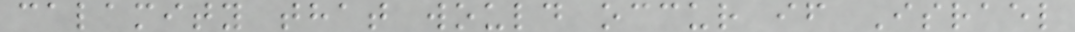calamity that would occur if Israel
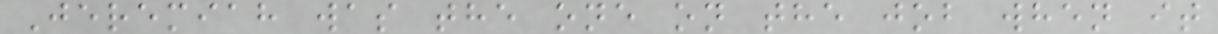Jeremiah was the one on the job when it
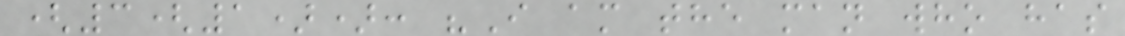(3(1)): "I am the man who has
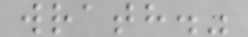wrath."
